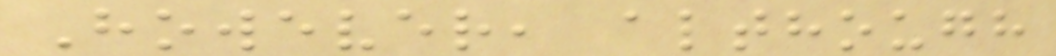However, although
